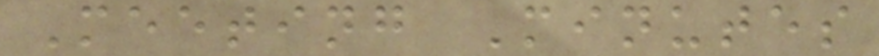Meeting Minutes
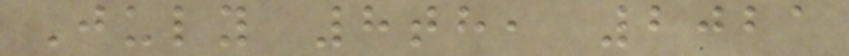July 8th, 2021
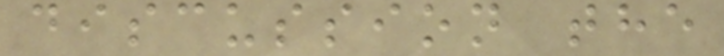discussion the
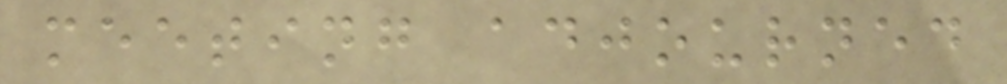meeting adjourned
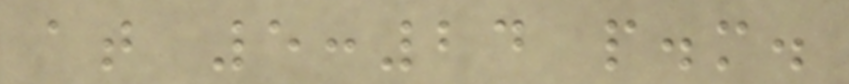at 5:24 p.m.
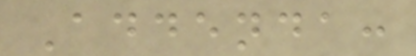Addenda:
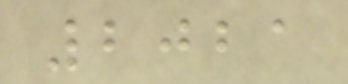2021
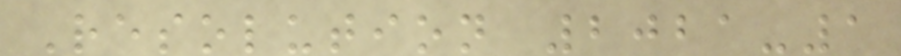Resolution 2021-1
